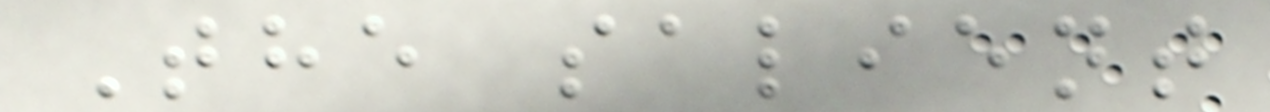The salient
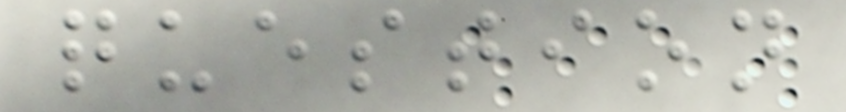question
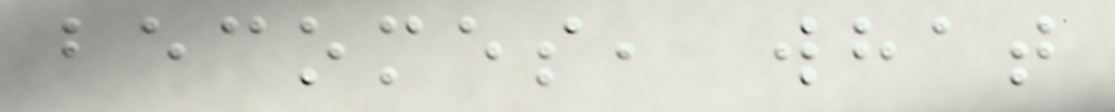becomes, what
